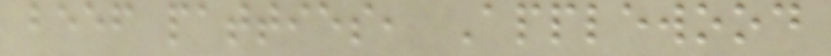beef patties, Applewood
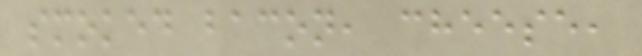smoked bacon, cheese,
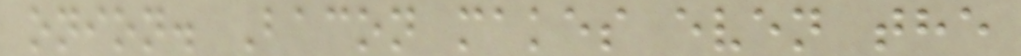onion. Bacon makes even the
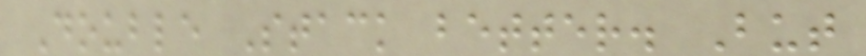Double Stack better. But
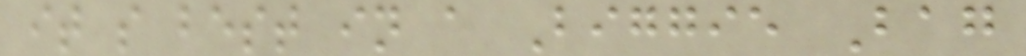it s best in a Biggie Bag
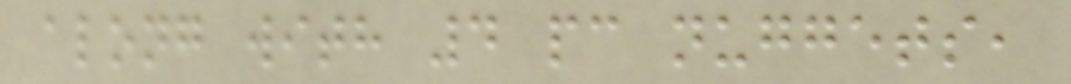along with 4 pc nuggets,
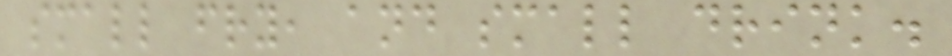small fry, and small drink.
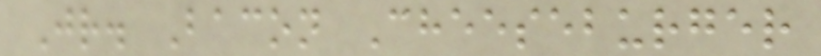Jr. Bacon Cheeseburger
